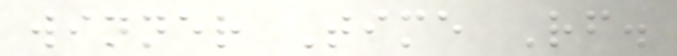winner Time Rf.
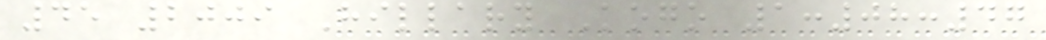45 2009 Hillary Kogo 1:08:47
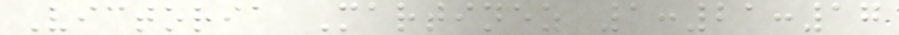Victoria Martinez 1:21:17
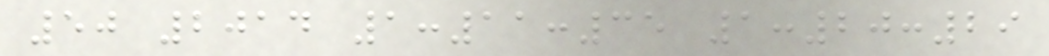50 2014 1:11:35 1:20:29
